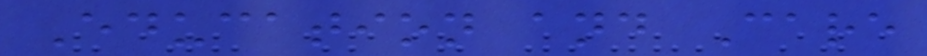Education and Care
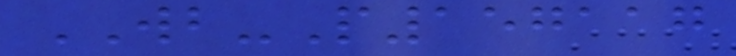WB-P157117
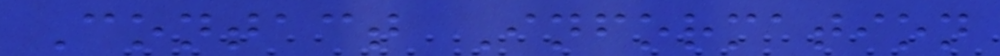Contact Information
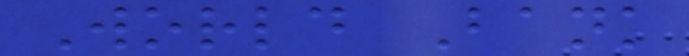World Bank
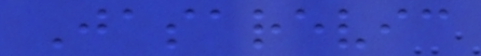Jasarevic
